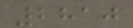2810
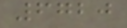6720
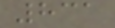831
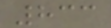833
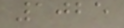1025
